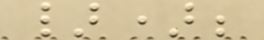});
